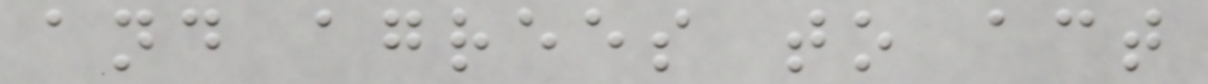and agrees to act
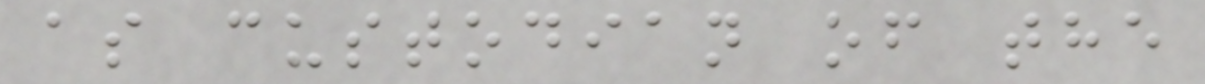as custodian of the
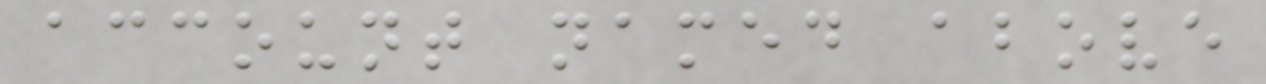account named above
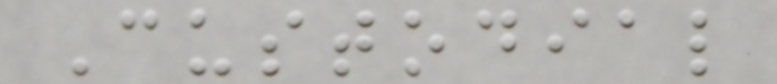Custodial
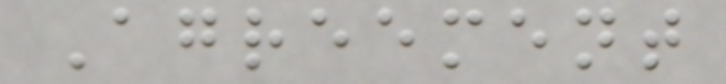Agreement
